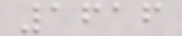1616
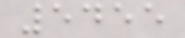5455
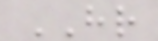HR
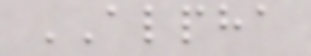ALPHA
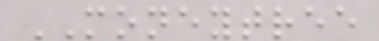MONEYTREE
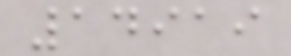14919
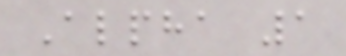Alpha 1
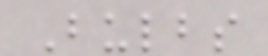Bulbs
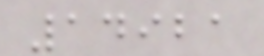14921
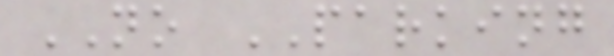NO PARKING
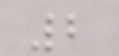2
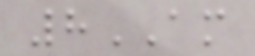8AM
